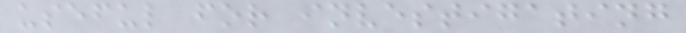useful for investigating
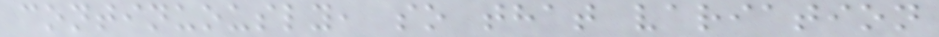continuously, so that variation
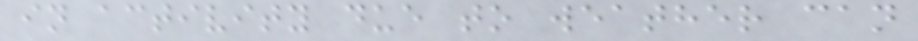in activity due to weather can
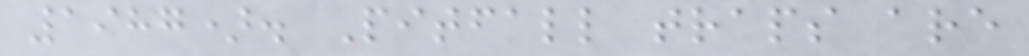1987). Pitfall traps are
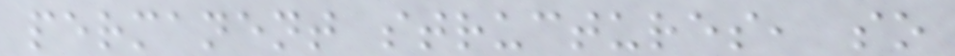permanent structures, so
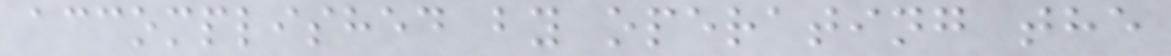accomplished by operating the
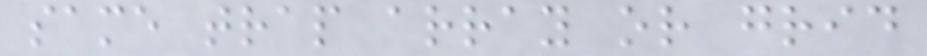same trap array or grid
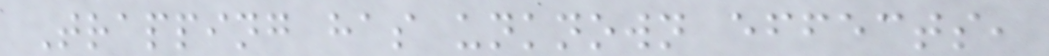Trapping has unknown effects,
